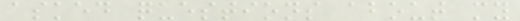asked questions about my
